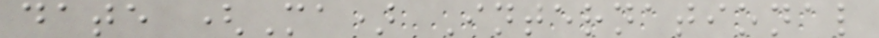date (Ma) International
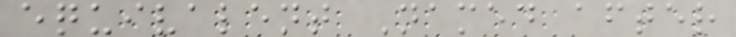equivalent Named after
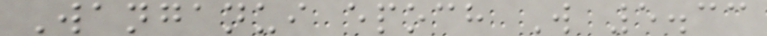Wanganui epoch W 5.33
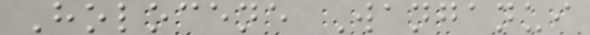Holocene Wanganui
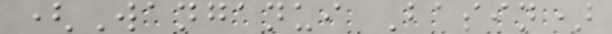(Wanganui Basin)
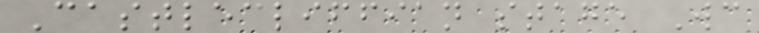Castlecliffian stage Wc
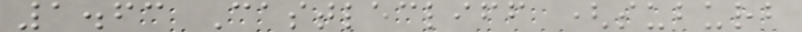1.63 Castlecliff (suburb
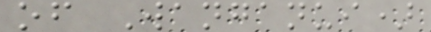of Wanganui)
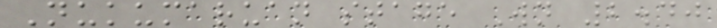Nukumaruan stage Wn 2.40
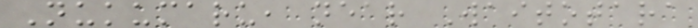Nukumaru, near Waitotara
